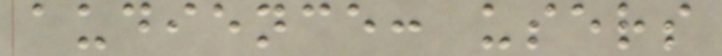audience: users
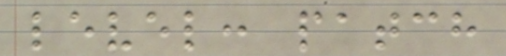level: patch
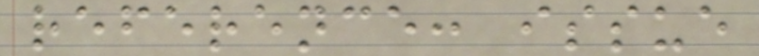reference: issue
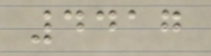4417
